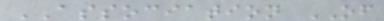ASSOCIATION OF
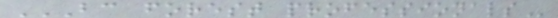BC FOREST PROFESSIONALS
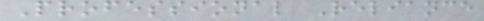Professional Reliance
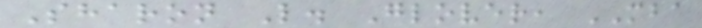Sharon L. Glover, MBA
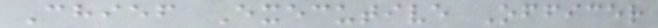Chief Executive Officer
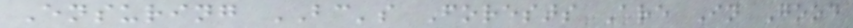Ensuring BC's Forests Are In Good
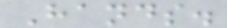Hands.
